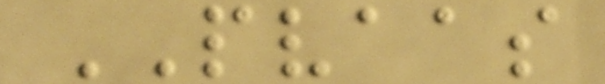PVAAS
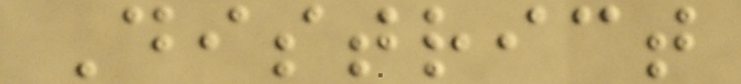District
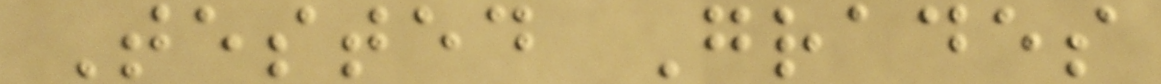Tested Grades
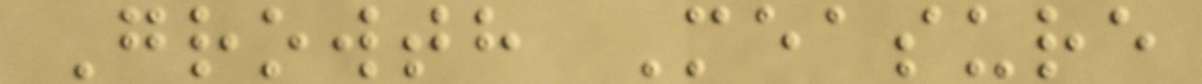Growth Measure
